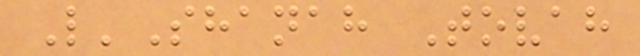L'Shanah Tovah
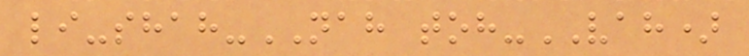li-shah-NAH toh-VAH)
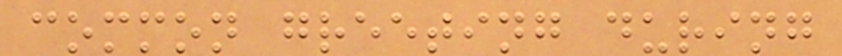common greeting during
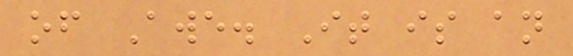of Awe. It is an
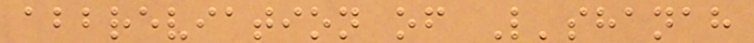abbreviation of L'shanah
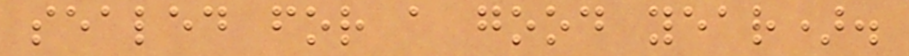sealed for a good year).
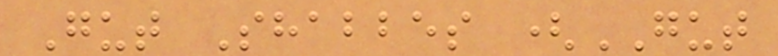Gut Shabbes (GUT
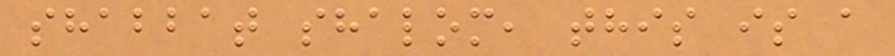shabbat shalom, this is a
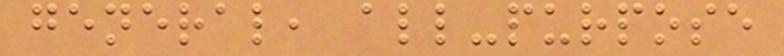general, all-purpose
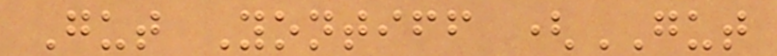Gut Yontiff (GUT
